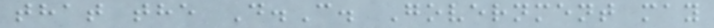that the D.C. Government may
